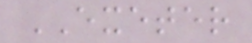EXETER
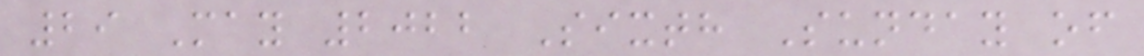29 May 2022 Sixth Sunday of
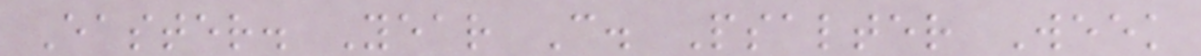Easter. Year C. Psalter Week
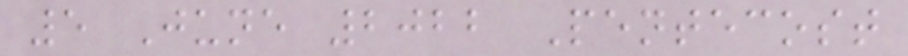5 June 2022 Pentecost
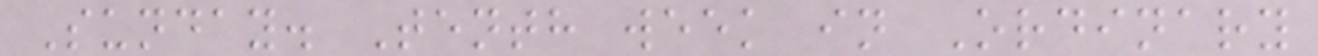Sunday. Tenth week in Ordinary
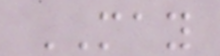MAY
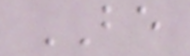BE
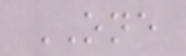ONE
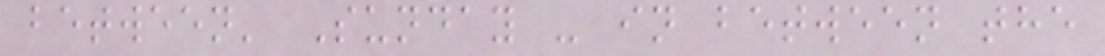between' Sunday - in between the
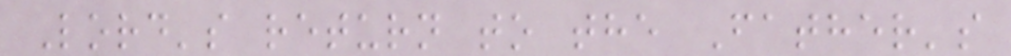Lord's return to the Father's
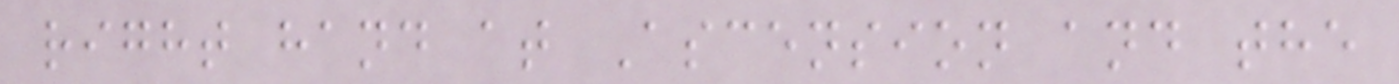right hand at Ascension and the
